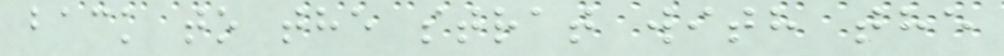back to the strat with the
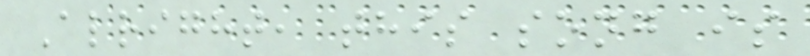Alright, this song is
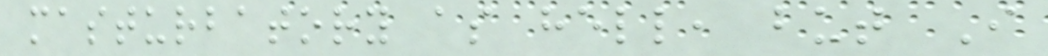masturbatory as hell, but I
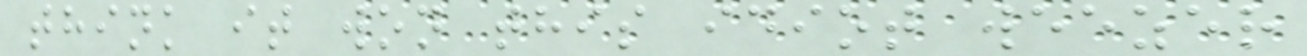think it won this idiot weezer
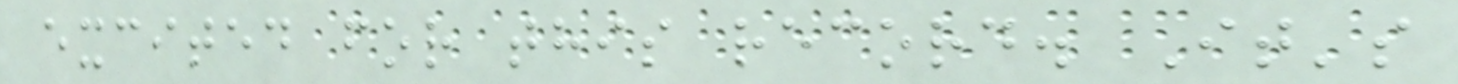excited for this record. It's
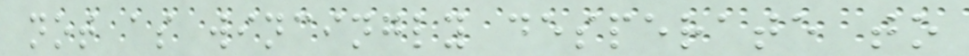not as wincingly desperate to
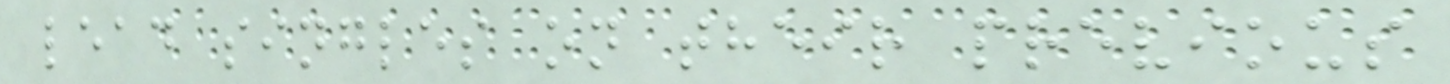lead singles on their previous
